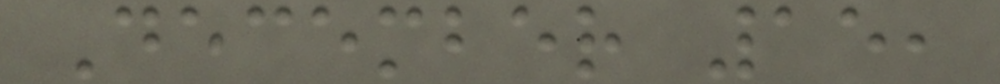December 15,
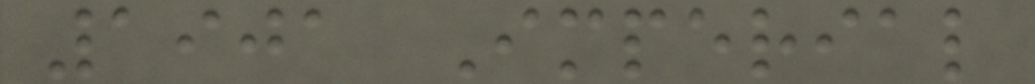1901 Imperial
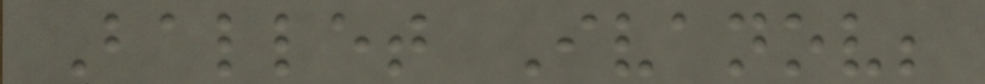Ballet Ivanov;
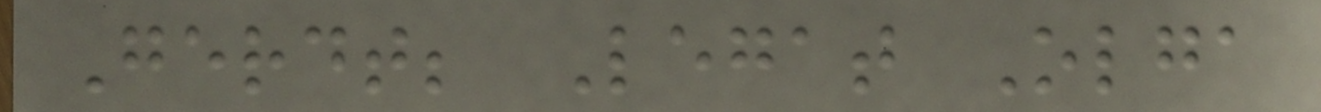Gerdt; Legat Olga
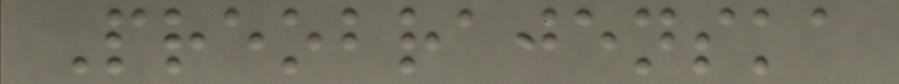Preobrajenska
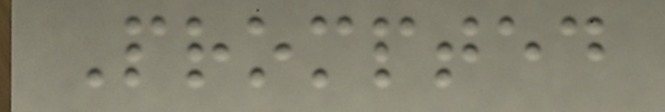Prompted
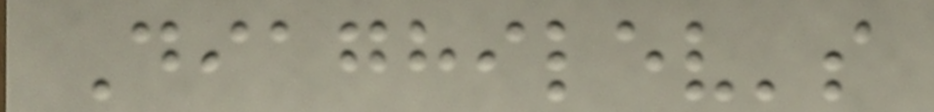Diaghilev's
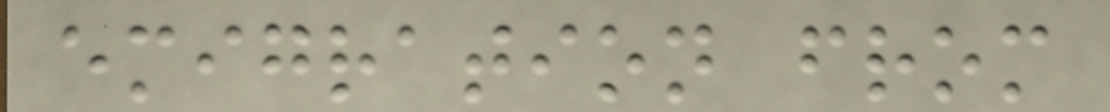emigration from
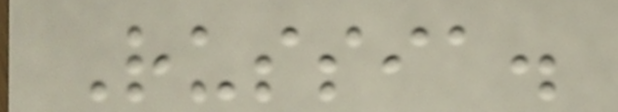Russia.
